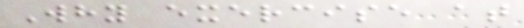Why exercise at
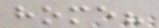home?
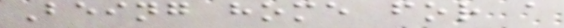Being home for a
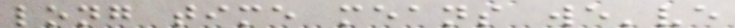long time means we've
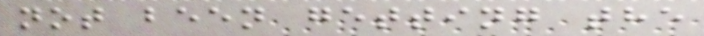not been getting the
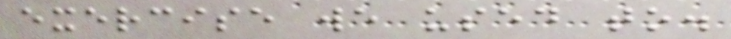exercise we used to.
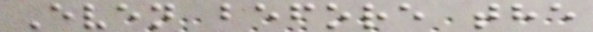Even before the
